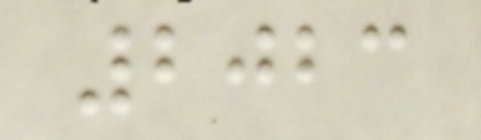2023
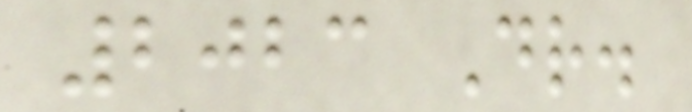2023 Dr.
